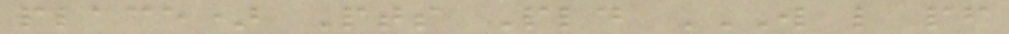place) Pts Pld W L PF
